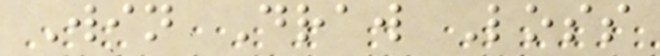Win Draw Loss
